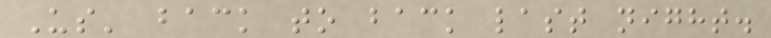Us' back to back last night.
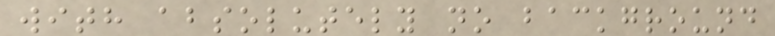with absolutely no background
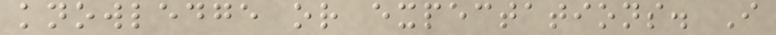knowledge or expectations. I
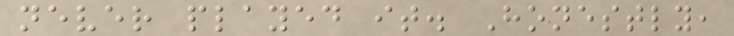never played it. Honestly,
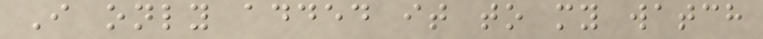I only added it to my watch
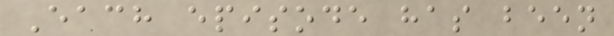Each episode has been
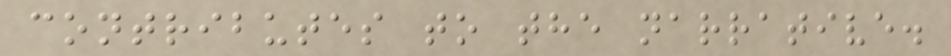contributes to the narrative.
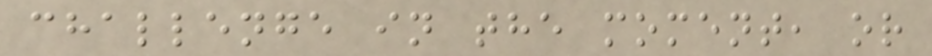challenge in the moment, or
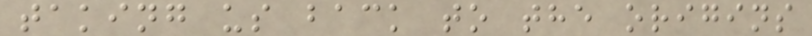taking us back to the origins
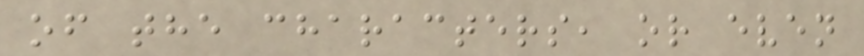of the characters, or even
